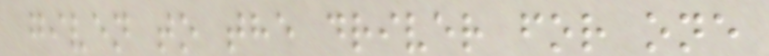given to the driver for one
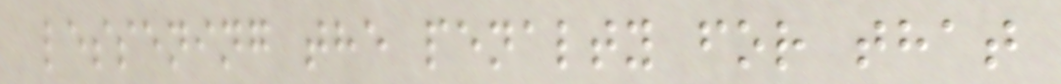lessening the penalty for that
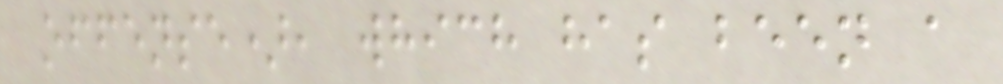offense), which has been a
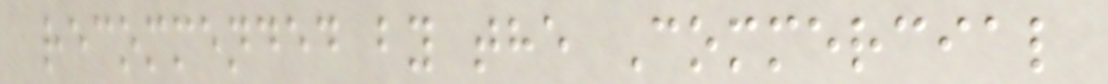recommended by the Commercial
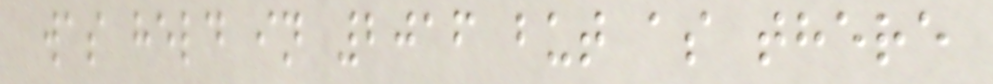was held in 2016 but as there
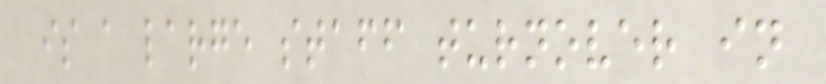is a large staff turnover in
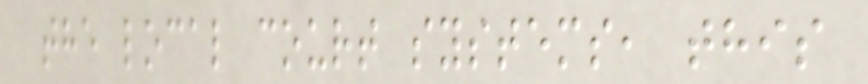the local court systems, this
